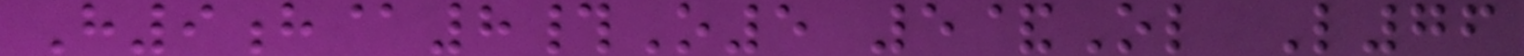H9h@8#O5 5&Ol L76
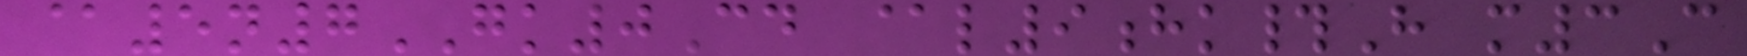@5n7GK0Cd @l9hk#H m3C
